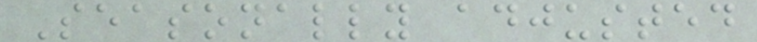Seasonally adjusted
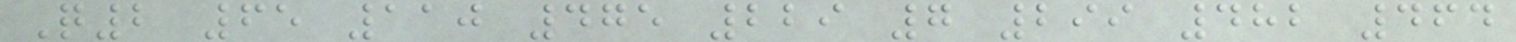Q2 65 110 475 229 7 299 482 464
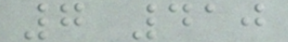7 410
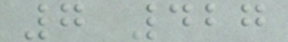7 427
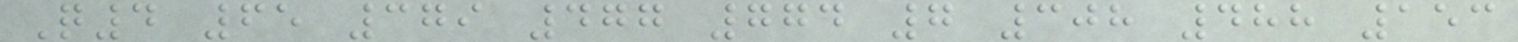Q4 65 379 477 774 7 308 488 153
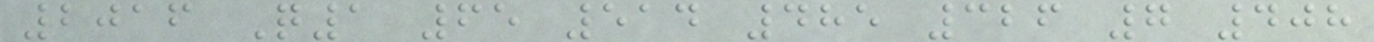2016 Q1 65 514 485 326 7 408
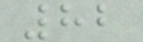82
